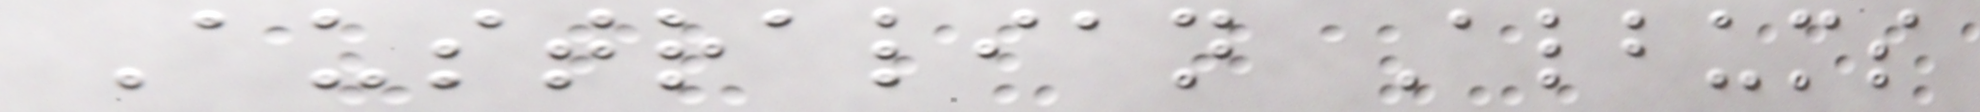Australian Albums
